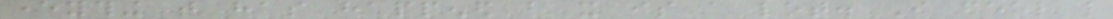everything that has happened but it is a lot. I feel like
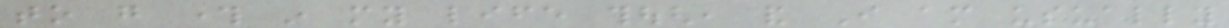to go through in my life though, and I am usually
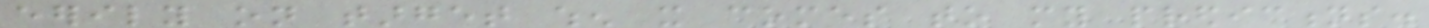eerily on target when it comes to my predictions.
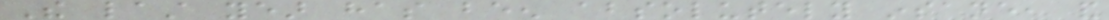The last year has been absolutely insane, and
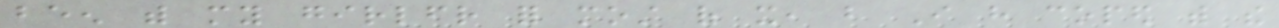been with my girlfriend for most of it, but I have coped with the
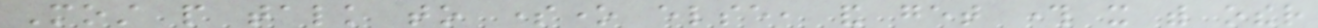Most people talk to someone else, and get through it with other
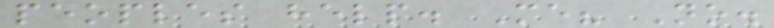peoples help. Me? No.
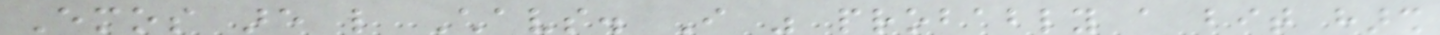Emos are like Chavs. I was probably a bit harsh
